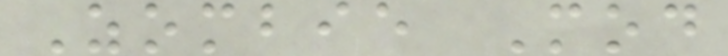Zombie Mod
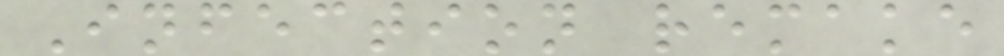Infection remake
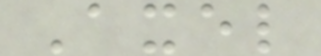Axel
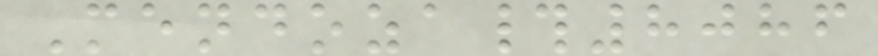Mendoza#8086
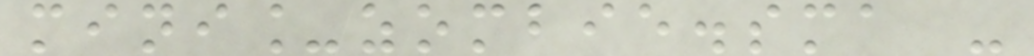mini_zombie.sma -
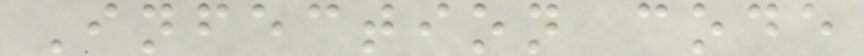Infection code
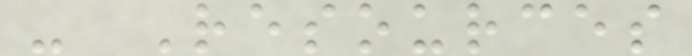- Resources
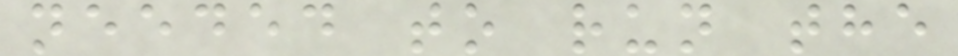needed to run the
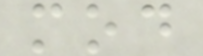mod
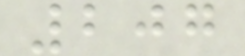207
